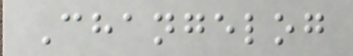Changelog
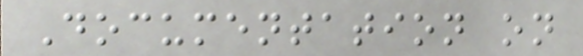Documentation on
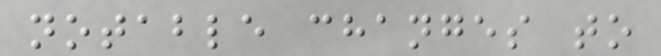notable changes to
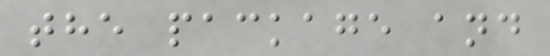the package and
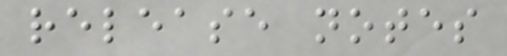release notes
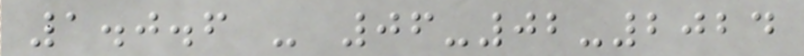1.0.6 - 06-02-2024
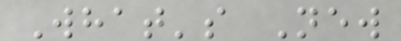What's New
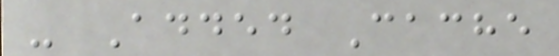- Added Cache
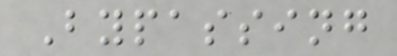Bypassing
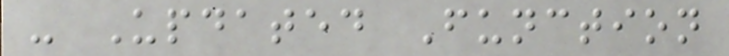- Updated Function
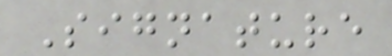Signature
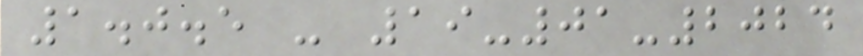1.0.5 - 19-01-2024
